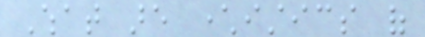What are characteristics of
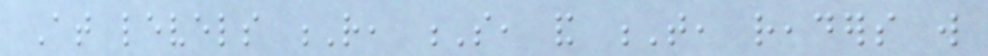At levels R, S, and T, readers will
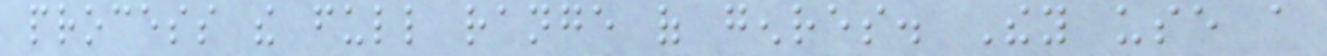process the full range of genres. They use a
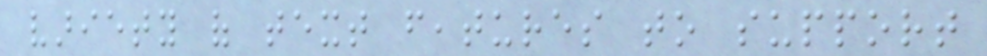variety of text features to support
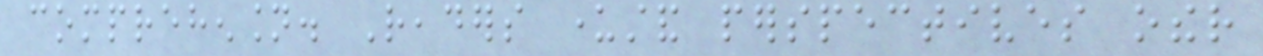comprehension. Readers understand perspectives other
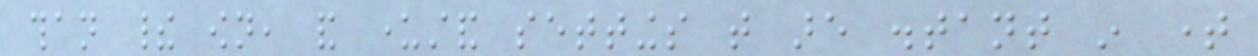than their own, and understand settings that are distant in time
